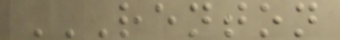RENTON
